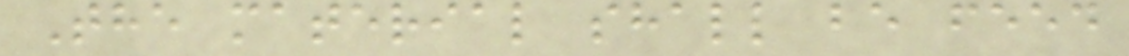The material shall be feed
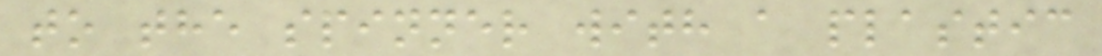to the spinner with a plastic
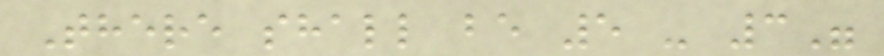There shall be 5 - 3"
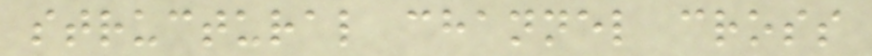structural channel cross
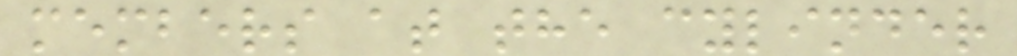members at the cylinder
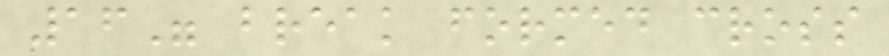16" break formed cross
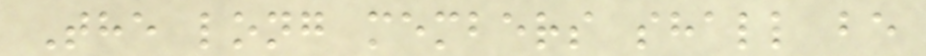The long members shall be
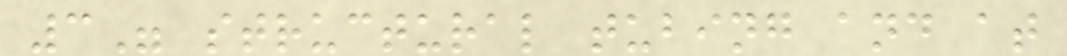3" structural tubing and at
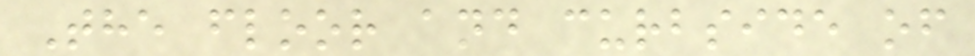The floor and curbside of
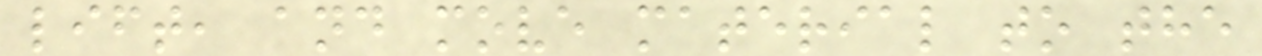lift, and move material to the
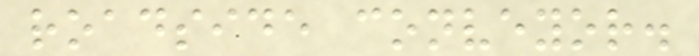roadside conveyor.
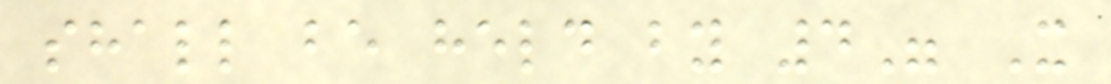shall be held by 4" X
